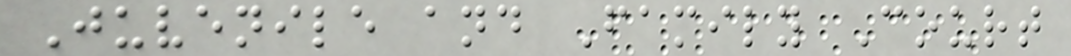Juvenile and Family Court
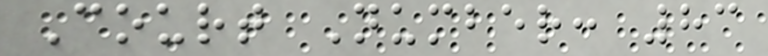Court Number: 83
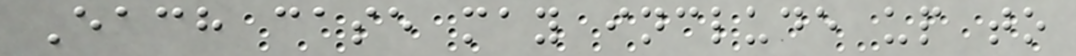Each case may include up to
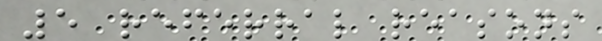5 referral reasons
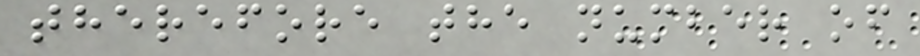therefore the number of
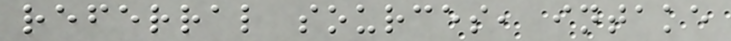referral sources, intake
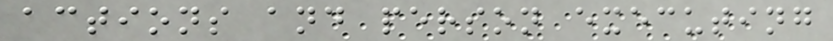actions and person executing
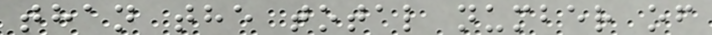than the total number of
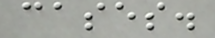cases.
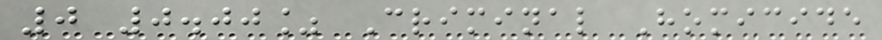0 0.00% Criminal Homicide
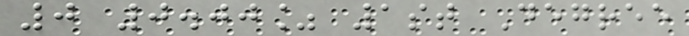0 0.00% 1st Degree
